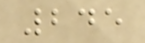245
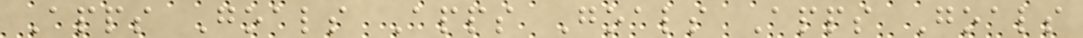Apps Goals Apps Goals Apps Goals
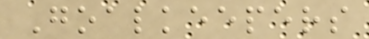Goalkeepers
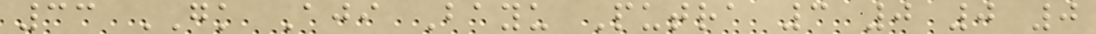33 GK Aji Bayu Putra 3 0 0 0
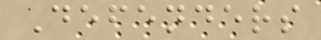Defenders
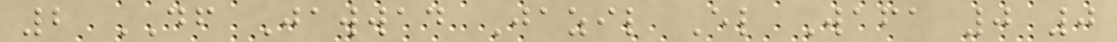2 DF Jawwad Jazil El Wafa 0 0
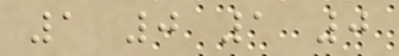1 0 1 0
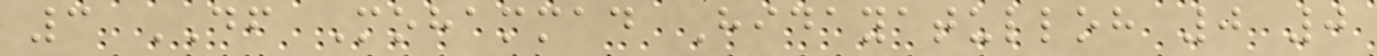3 DF Mohammad Hidayatulloh 0 0
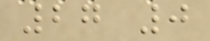27 0
